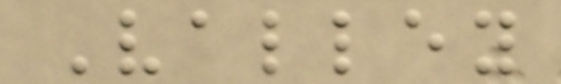Valley
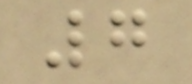7
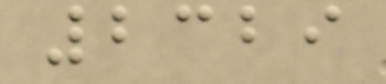2329
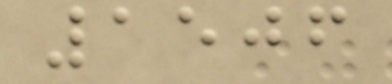1506
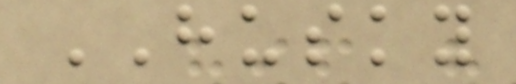HUSKY
